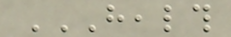HEALTH
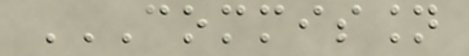COMMISSION
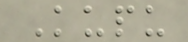Kupu
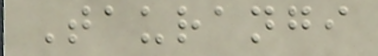Taurangi
